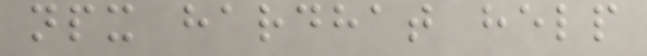npx hardhat help
